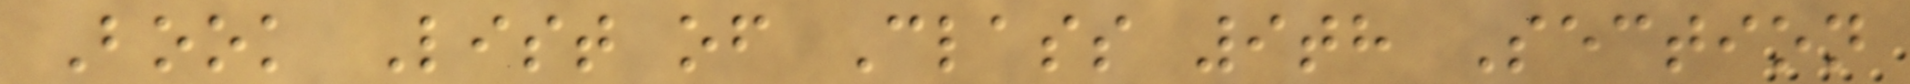Book List of Class 9th Section
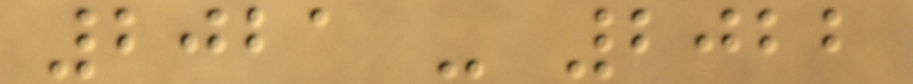2021 - 2022
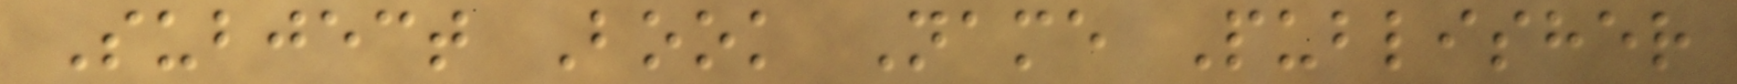Subject Book Name Publisher
